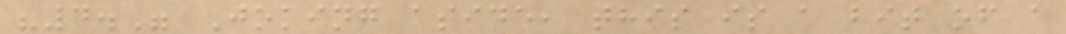"4." Joking aside, this is a bit of a
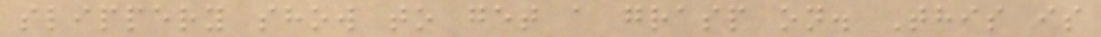slippery show to get a grasp on. This is
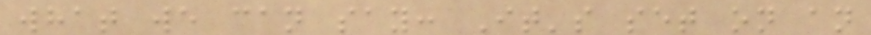what we can say: It's set on an
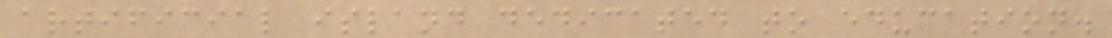artificial island dedicated to education.
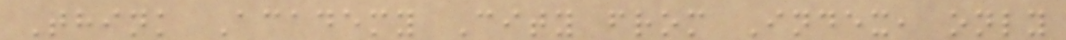Think Academy City from Index, only
